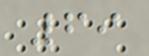69
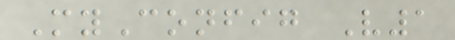MyConfig V1
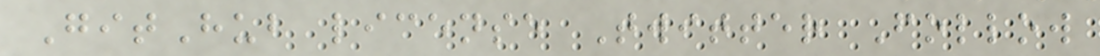GitHub license Twitter Follow
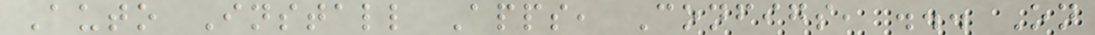Auto Install Apps, Configs, ... On
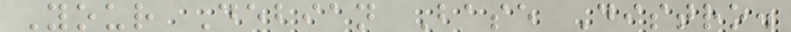Your Debian Base Distro.
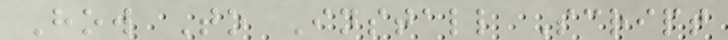How To Install Script
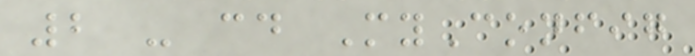2 - cd MyConfig
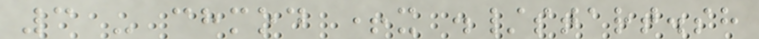3 - chmod +x ./start.sh
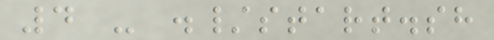4 - ./start.sh
